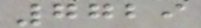7729
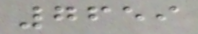7659
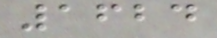1624
